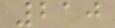210
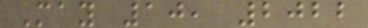May 10, 2022
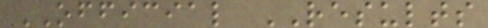OFFICIAL RESULTS
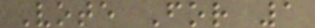Vote For 1
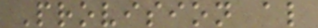Provision al
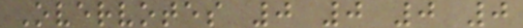Overvotes 0 0 0 0
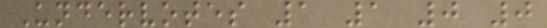Undervotes 1 1 0 0
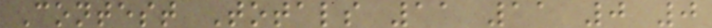Contest Totals 11 11 0 0
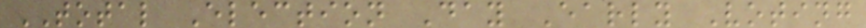TOTAL Election Day Early Voting
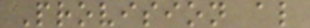Provision al
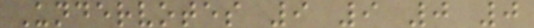Undervotes 9 9 0 0
